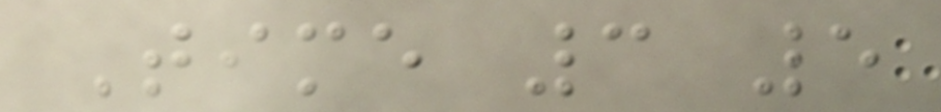Time 3 5
